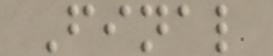Final
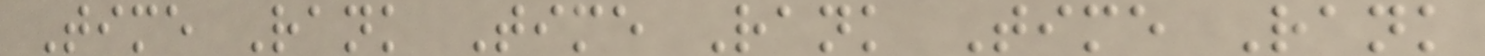Time Rank Time Rank Time Rank
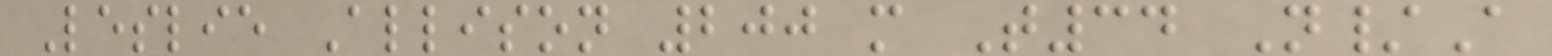Leslie Allison 200 m T34 N/A
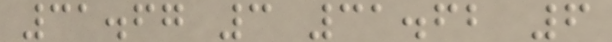31.67 3 31.62 6
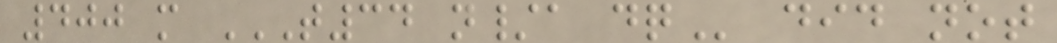400 m T34 N/A DQ did not
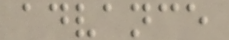advance
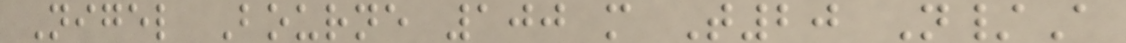Nigel Bourne 100 m T20 N/A
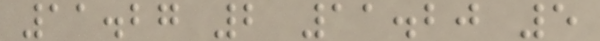11.27 2 11.20 5
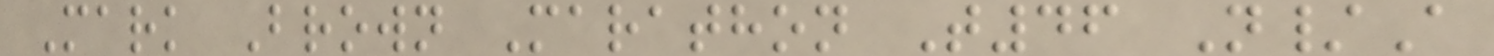Mark Brown Marathon T46 N/A
